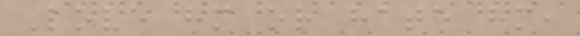Love him or hate him,
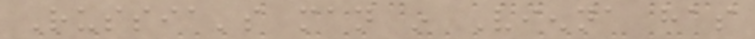Russia's man in Vienna has
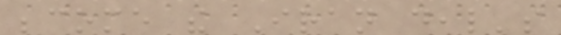become the Iran deal's
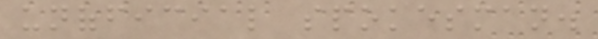unofficial spokesman.
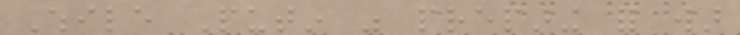While Putin was preparing for war
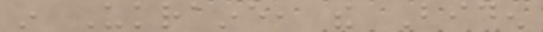in Ukraine, the Biden
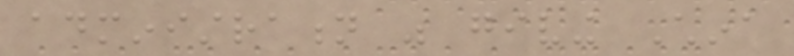administration was giving China
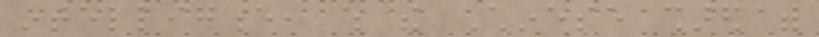intelligence, which the Chinese shared with
